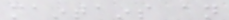maintains an
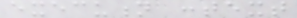execution context
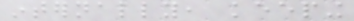internally, keeping
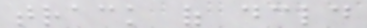track of declared
